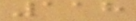118
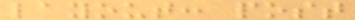layout: post
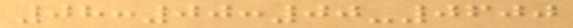08:00:00-0600
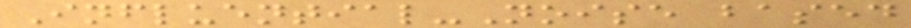Influential-Noise based
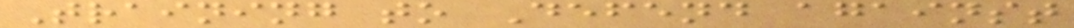Training to Defend against
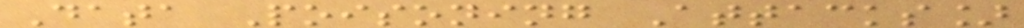Data Poisoning Attacks]
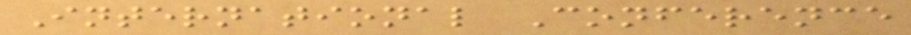International Conference
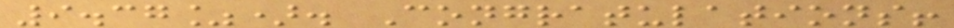9.37%). Congratulations!
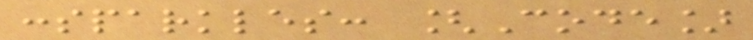:sparkles: [Code]
